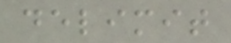delimit
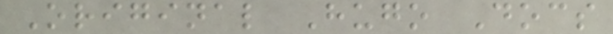Original Hugo Docs
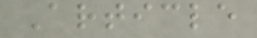Article
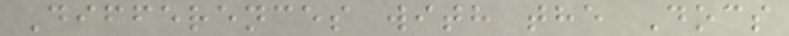Differences with the Docs
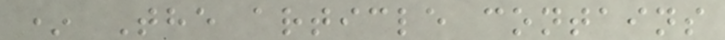* The article contains
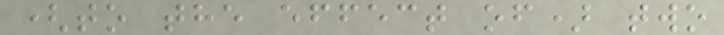(to the effect of) two
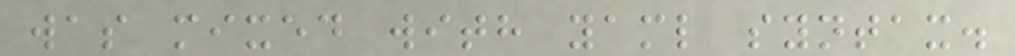was mixed with yaml syntax.
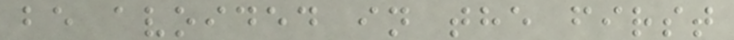be avoided in the first
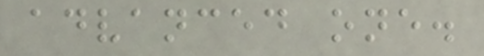advanced one.
